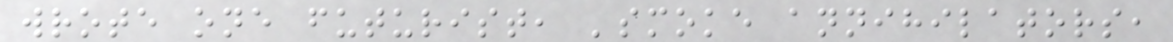wrote one futurist, 'smoke annihilators,
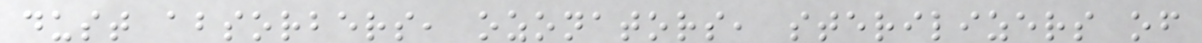dust absorbers, ozonators, sterilizers of
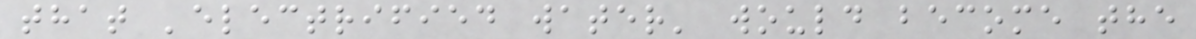that 'electrified water' would become the
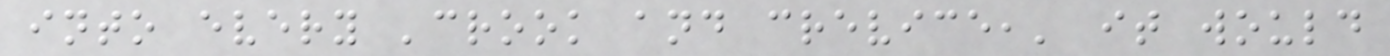into every 'crook and crevice,' it would
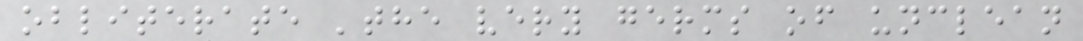obliterate 'the very germs of unclean
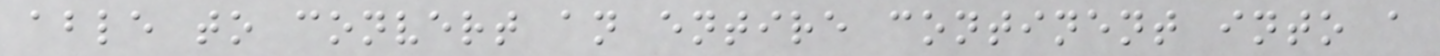able to convert an entire continent into a
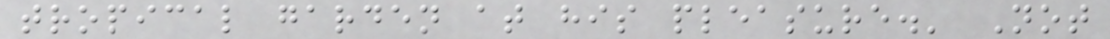tropical garden at his pleasure.' Not
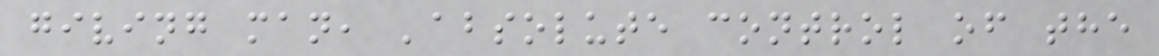giving man, 'absolute control of the
